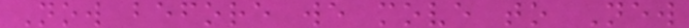Now before we move to New
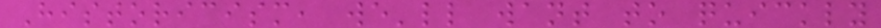Historicism, we'll want to quickly
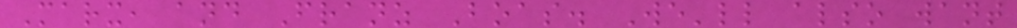Marx, and Franz Boas. We'll also want
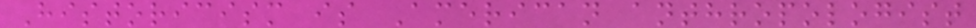Historicism is American anthropologist
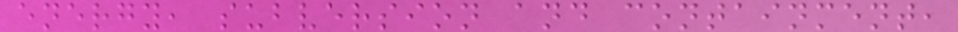energy, subversion and containment,
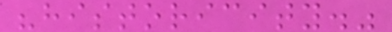"historicity."
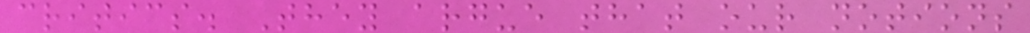critics. They argue that our notions
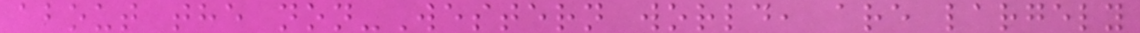about the non-Western world, are largely
